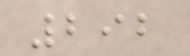292
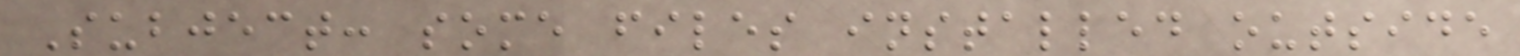Subject: some files installed outside
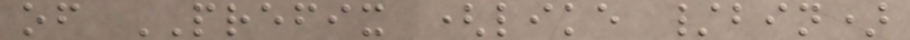of PREFIX (like /bin)
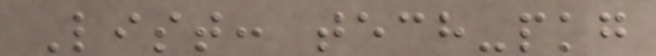List: tech-pkg
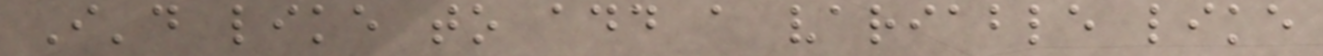I'd like to add a variable like
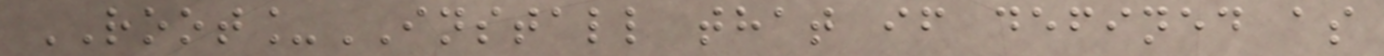ROOT_INSTALL that if defined as
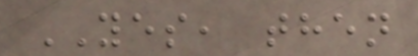YES, then
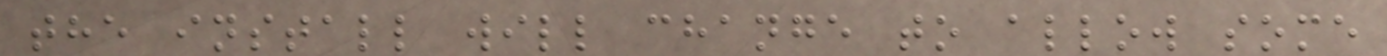the install will change to allow some
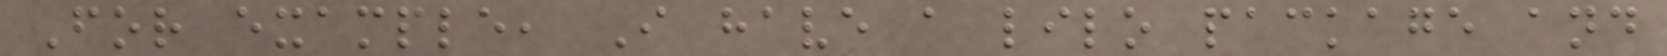For example, I have a lilo package and
